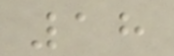18
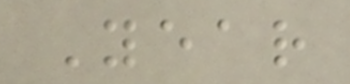Year
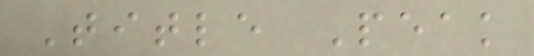Title Peak
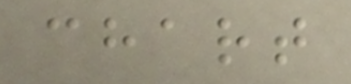chart
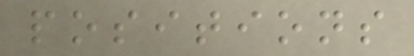positions
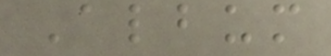Album
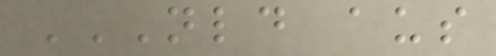NLD AUS
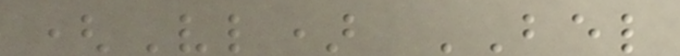(Vl) BEL
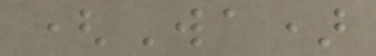(Wa)
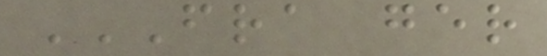FRA GER
